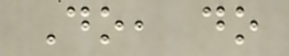Do, do
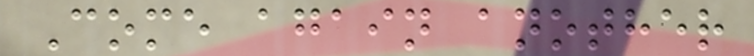Come again another
